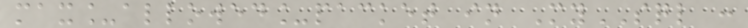max_allowed_packet in MySQL :
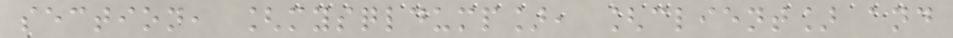section, [mysqldump], [client] and
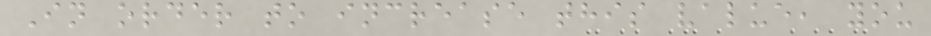In order to increase this value, you
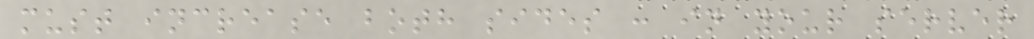must increase both sides : in your server
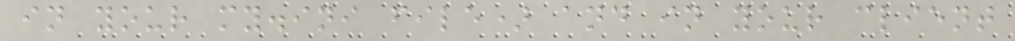in your my.ini file) and in your client
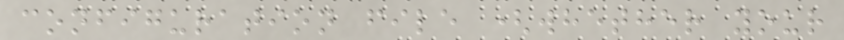configuration file (whether your
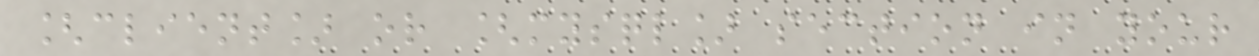[client] or [mysql] section in your
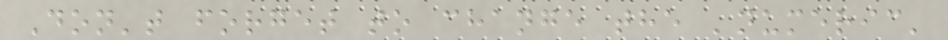Don't forget to change the 'numeric'
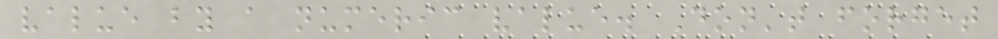value by a numeric value. Don't forget
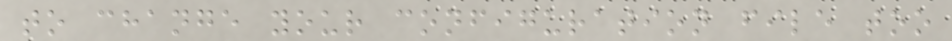to change your configuration file too
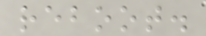reboot.
